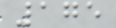175
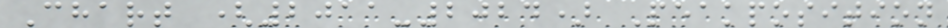Chart (2011-2024) Peakposition
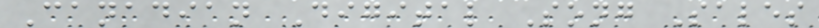Canadian Digital Song Sales
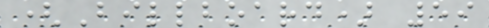(Billboard) 59
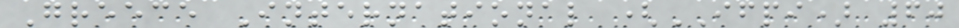Greece International (IFPI) 60
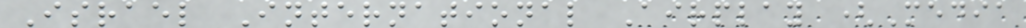Israel International Airplay (Media
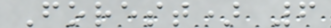Forest) 6
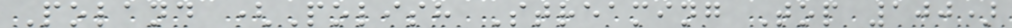Poland (Polish Streaming Top 100)
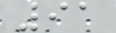91
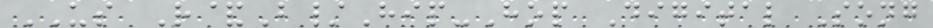US R&B/Hip-Hop Digital Song
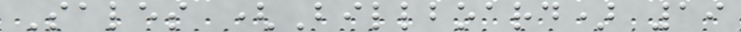Sales (Billboard) 19
